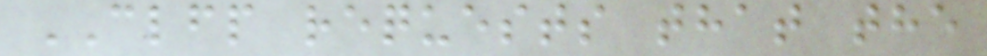CLFP requests that the
